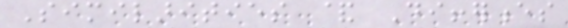Similarities & Differences
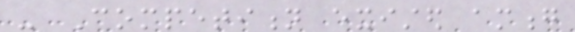- Competition existed among
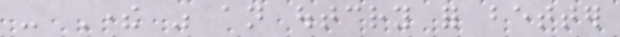- There was an outcry for better
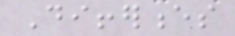Differences
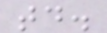today.
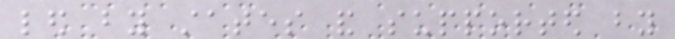led by states and supported by
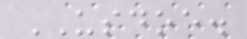USDOE.
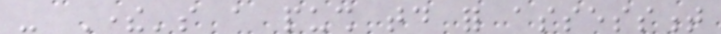- There's a push today for assessment
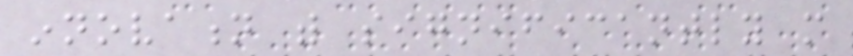innovation with significantly more
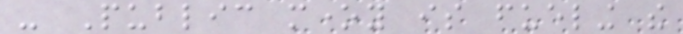- Public money is fueling the
